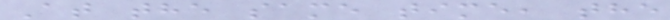At the same time, the
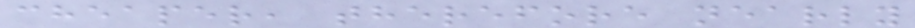cheaper, therefore nearly
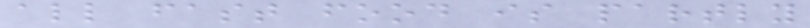all fast food is partly
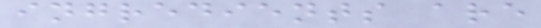ingredients are
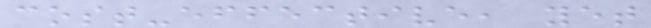cost-effective, yet
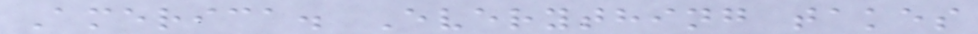America. Everything takes
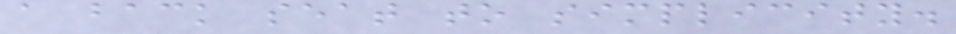a back seat to simplicity.
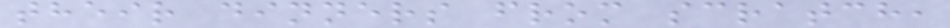their dinners from scratch,
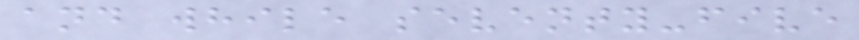and while seventy-five
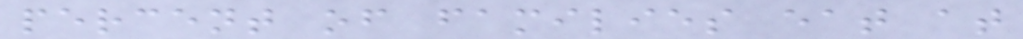percent of families eat at
